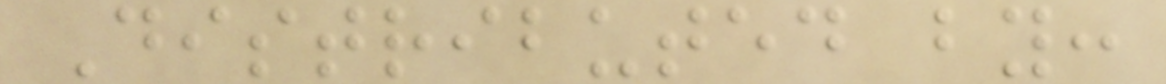Distributed by:
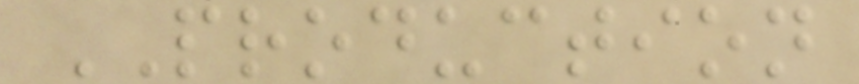PRODUCTION
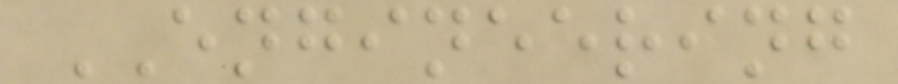ENGINEERING
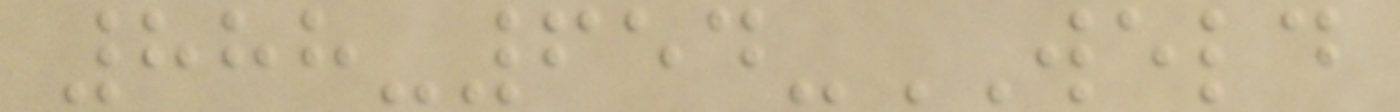888-654-WELD
